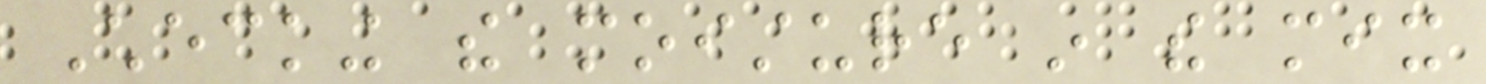Checking the moisture in the mix
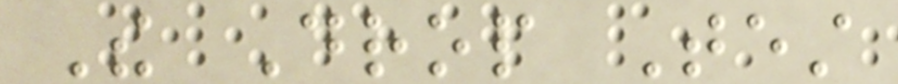The Drop Test
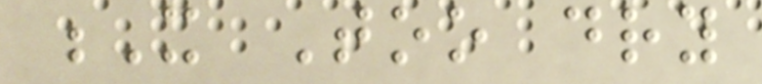X Too dry
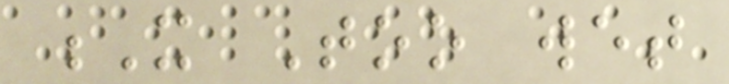X Too wet
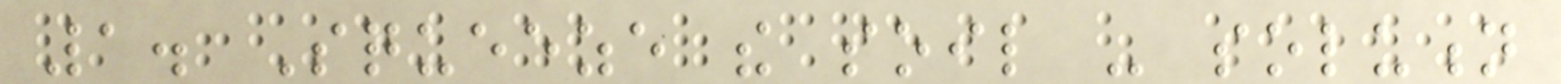1. Squeeze the soil - solution
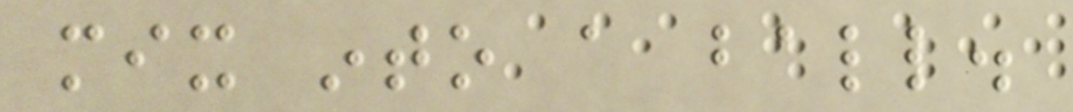mix into a ball.
